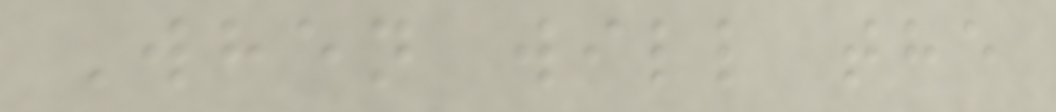When will the
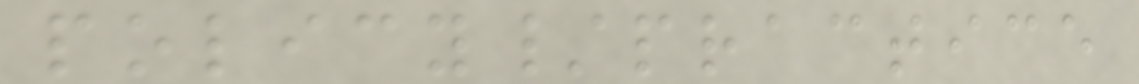policy/practice
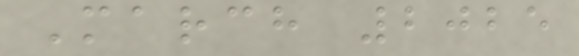March 2025
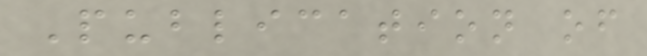Publication of
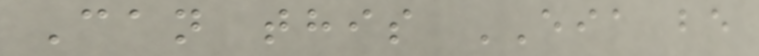Can this EIA be
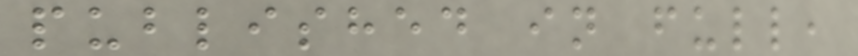published in full,
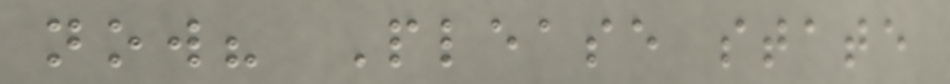now? Please state
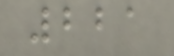221
